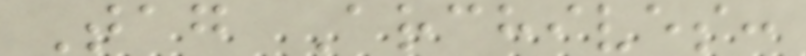Tag Archives:
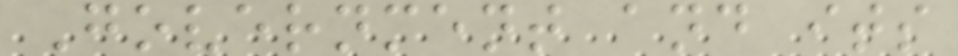Government and its
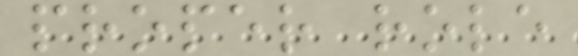proper role
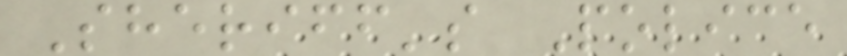Sheriff's Police
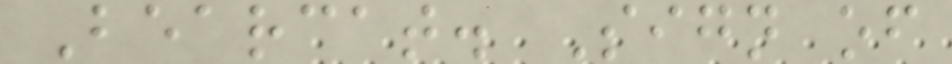Bearcat. Sign of
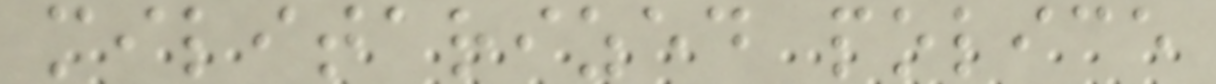militarized police
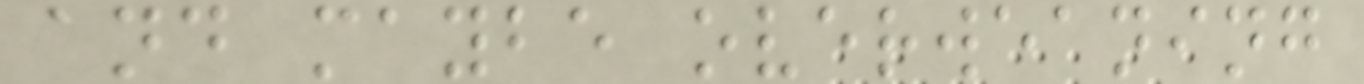and maybe overweaning
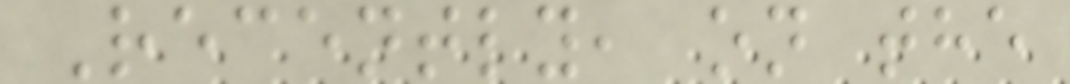Recently, on the
